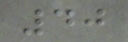40
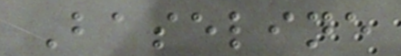Baseline
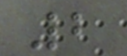2
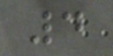4
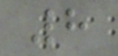8
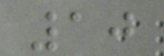10
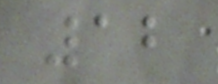12
